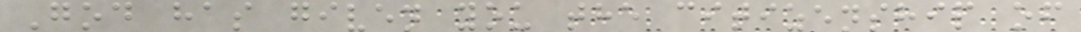God has given you the citizenship of
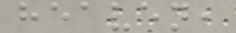heaven,
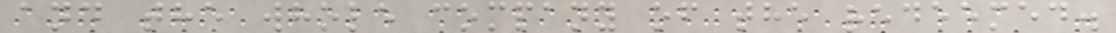and the whole company of the redeemed.
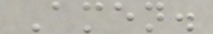Amen.
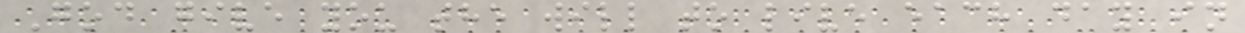God give you the will to live each day in
